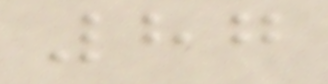87
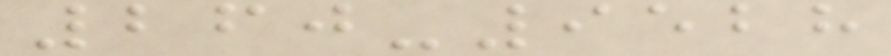260-9528
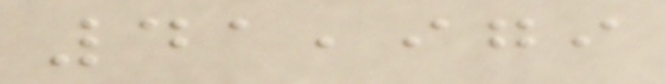41,979
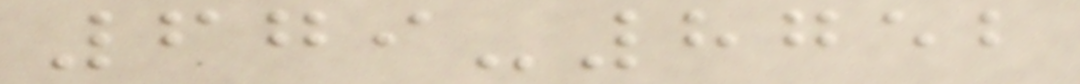679-8752
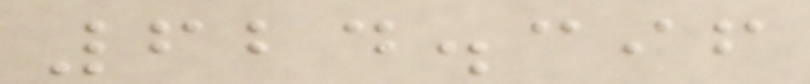624.396
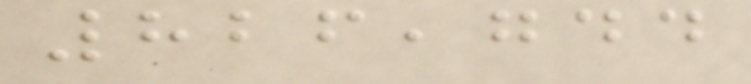826,744
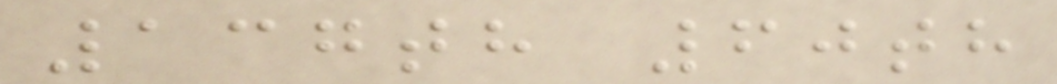137th 60th
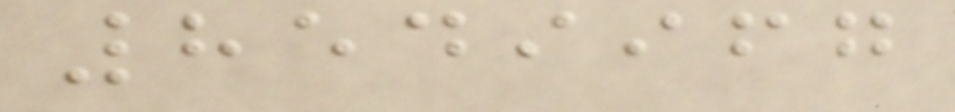8549967
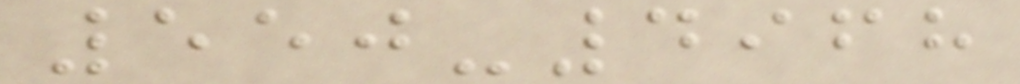550-4968
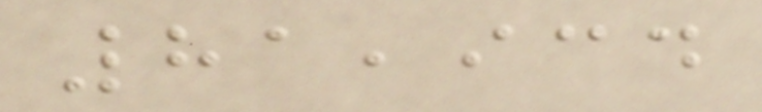81,934
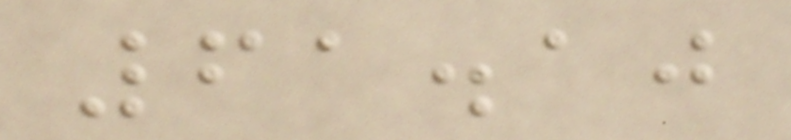61.10
